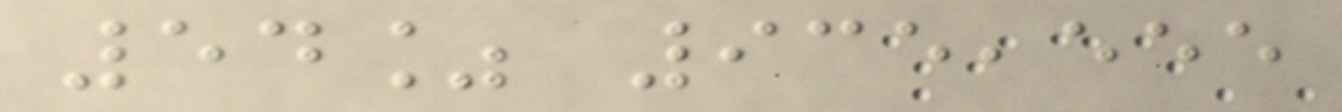54% 935,555
